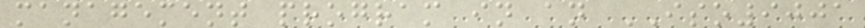management program in an ISO9001
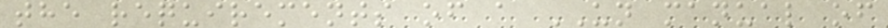the requirements of a UN manual of
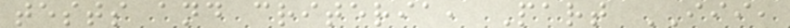tests and criteria, Part III,
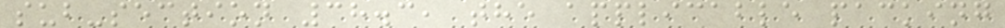sub-section 38.3, the applicable packing
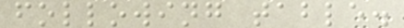following table.
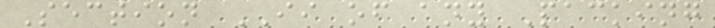Section II of any Packing
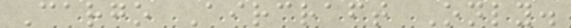Cargo Aircraft Only.
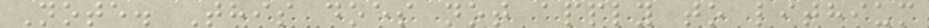Note. This does not apply to lithium
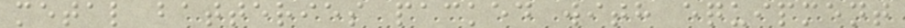metal batteries packed with equipment
